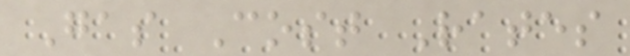Gas Cost Rates
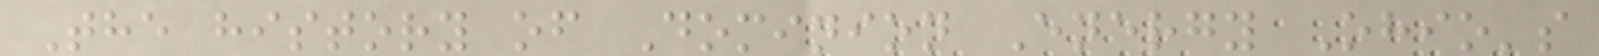The history of Dominion Energy Ohio's
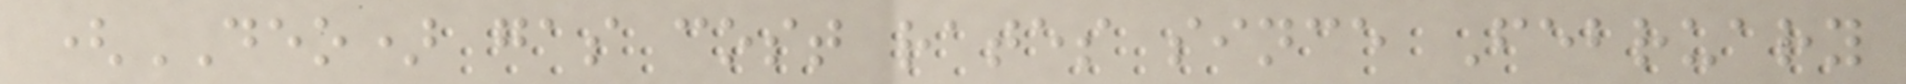(DEO) gas cost rates since February
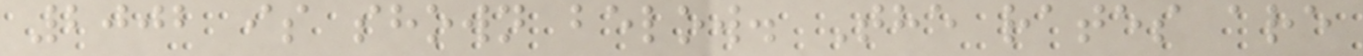2002 is shown below. The rates are
